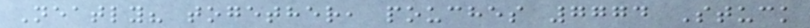Neatly? together, pouches 7774 Stuck
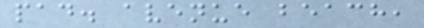pad. avenue beach,
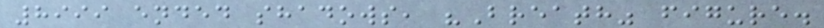8999 ended shadows, "Breath" figure.
